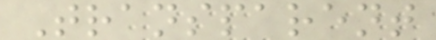Transparent
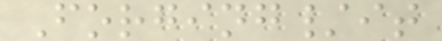Forging/it
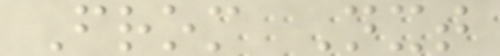From Nxt
